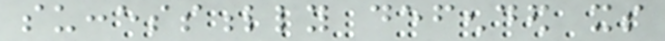successfully defended its
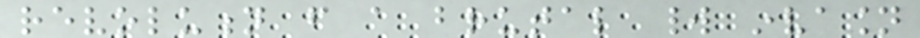revolution from a brutal world invasion
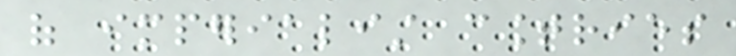of imperialist countries
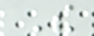The
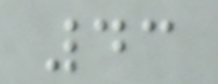43
